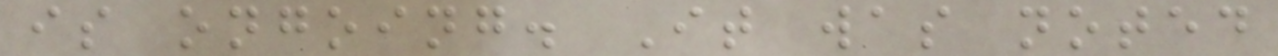is ongoing. It was noted
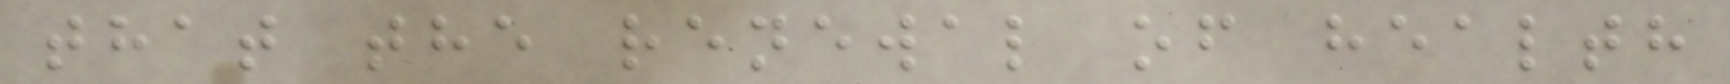that the renewal of health
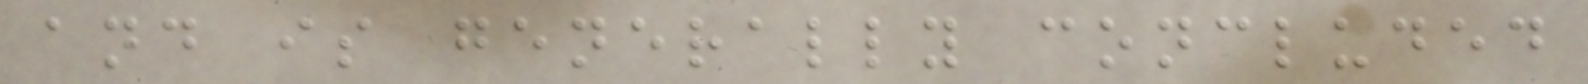and is generally concluded
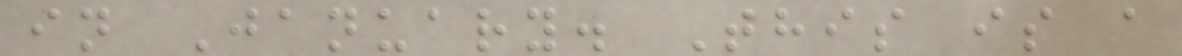in January. This is a
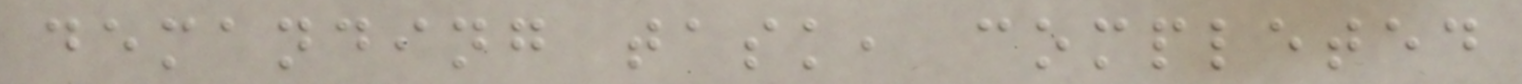demanding task, completed
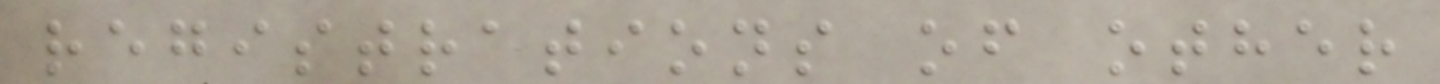registrations of other
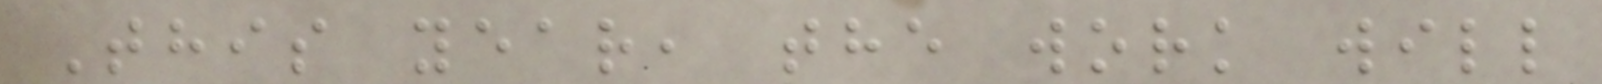This year, the work will
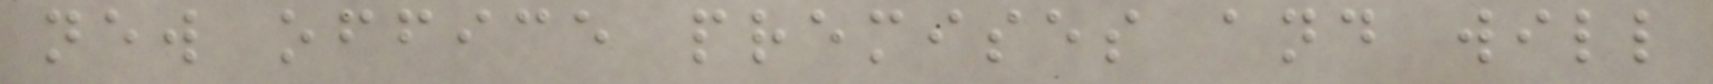new office premises and will
